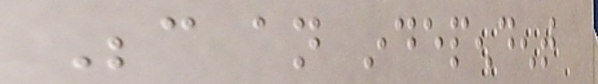Because an independent
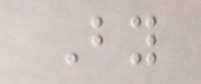By
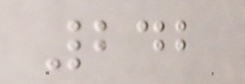242
